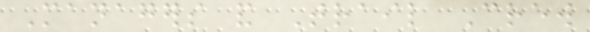Managers and Trail Crew
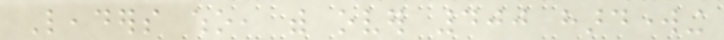Leaders who, with over 400 hardworking
